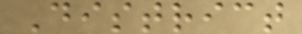District
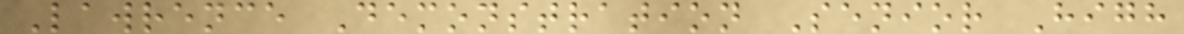Lawrence Demonstration Senior High
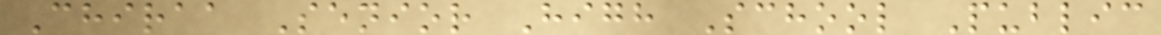Chiraa Senior High School Public
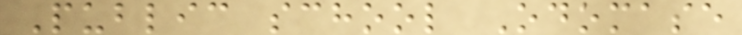Public school Odomase
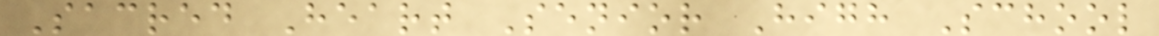Sacred Heart Senior High School
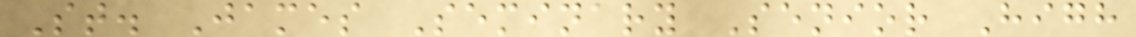St. James Seminary Senior High
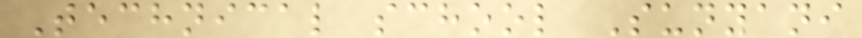Technical school Sunyani
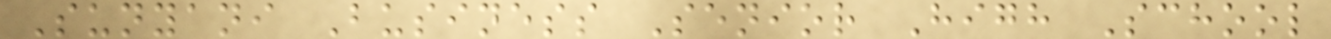Sunyani Business Senior High School
